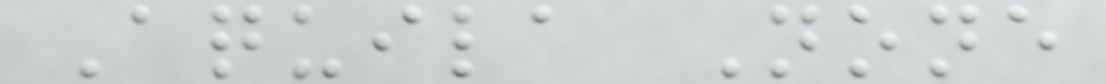Aquila None
